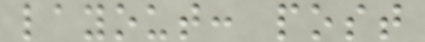layout: post
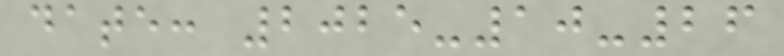date: 2025-10-26
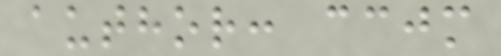author: ccjm
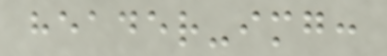header-img:
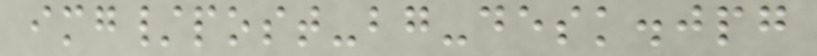img/post-bg-desk.jpg
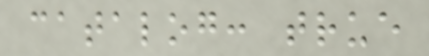catalog: true
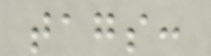tags:
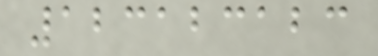123123123
